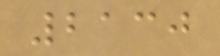2130
